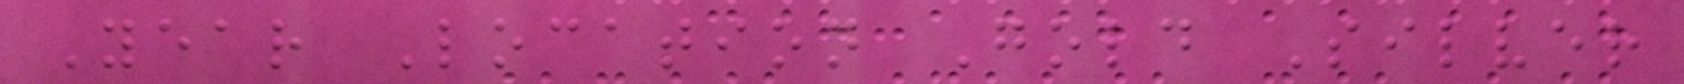Year Location Gold Silver
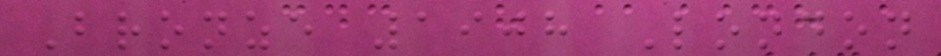Bronze 1908 London
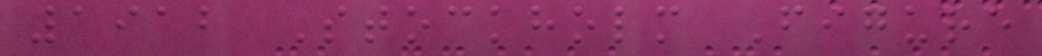1912 Stockholm Figure
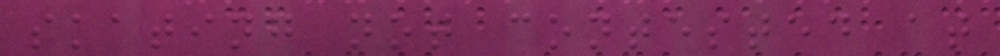skating not contested at
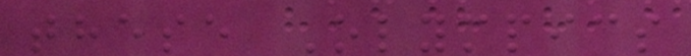these Olympics
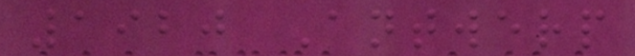1920 Antwerp
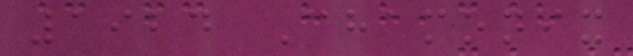1924 Chamonix
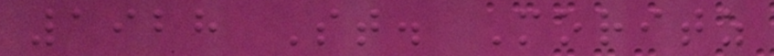1928 St. Moritz
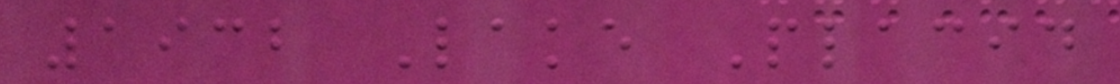1932 Lake Placid
